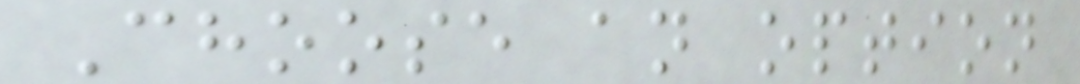Choose an option
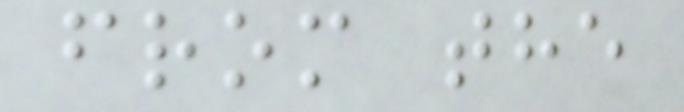from the
